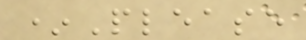*Please
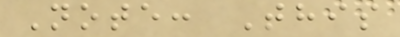Note: This
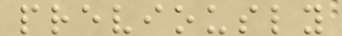previously
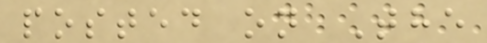posted on The
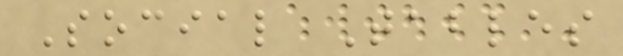Social Tables
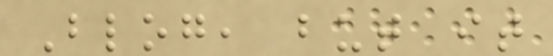Blog, but it
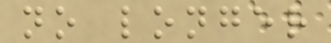no longer
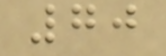70
